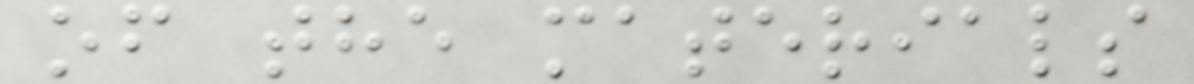of the materials
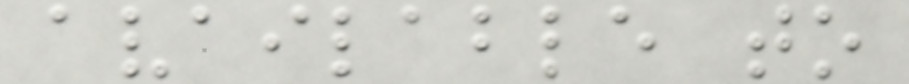available to
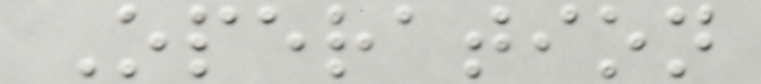Operation
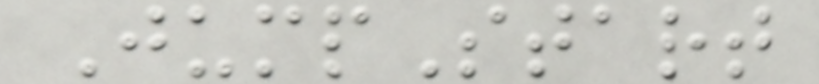JumpStart
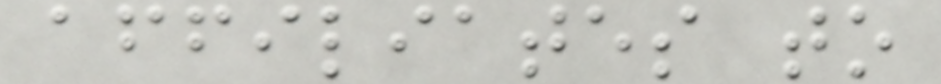affiliates to
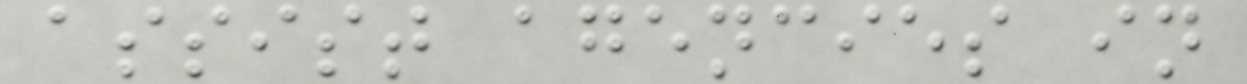assist agencies in
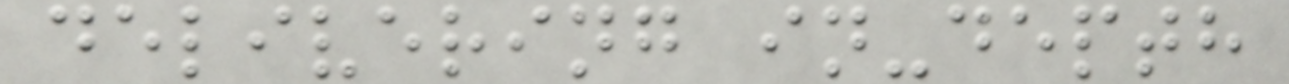delivering in-depth
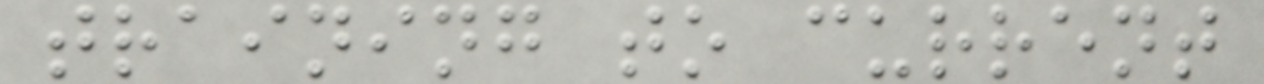training to current
